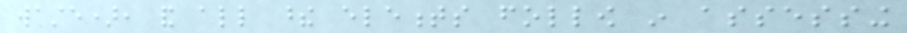waste), and all these elements follow in assessing
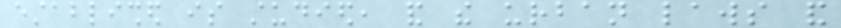established is studied, and the urban laws and
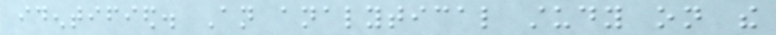identified. An analytical study on the
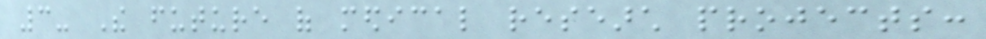3- The future of medical research projects:
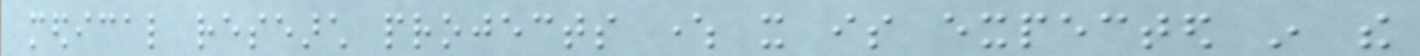medical research projects where it is expected in the
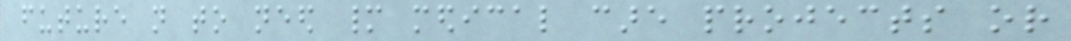future not to need many medical care projects or
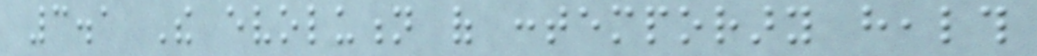3.1 The evolution of contemporary health
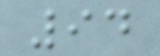94
